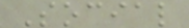Social
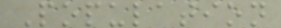Population
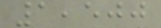1,500
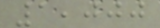1,000
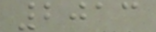2013
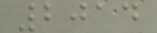2014
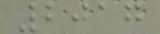2017
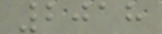2018
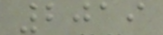2019
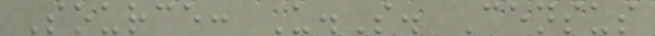Source: U.S. Census
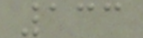133
